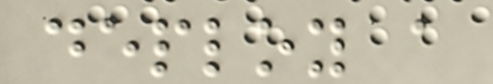deploy a
